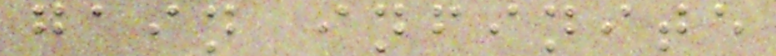gain infinite
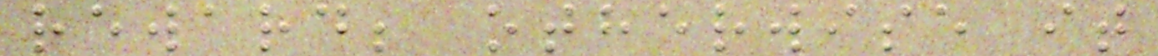reward; otherwise it
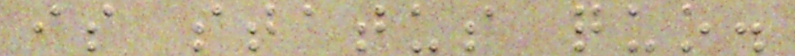is status quo.
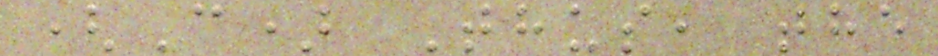(C) Thus, the
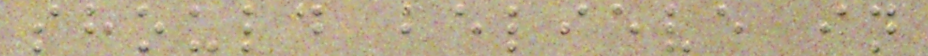should believe in
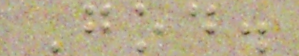God.
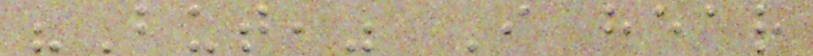"But," I hear
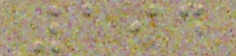194
